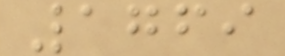1769
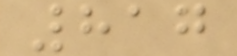817
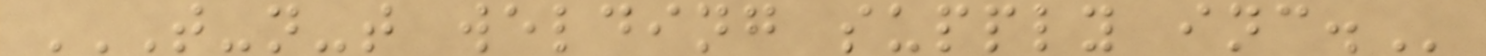T-N-T WELDING SUPPLY INC.
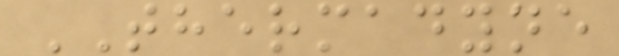THERMADYNE
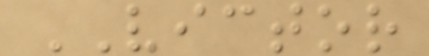VICTOR
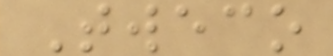Tweco
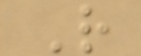R
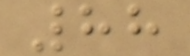88
